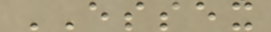ESSEX
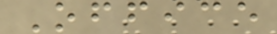Office
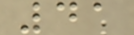41
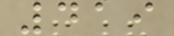419
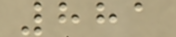881
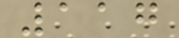117
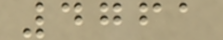4761
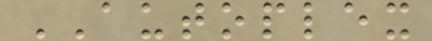AUTOPLEX
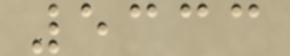5333
